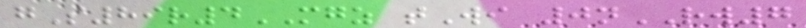gS89r4MGZ tWi 0nRW7
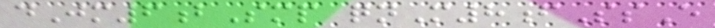dJm6bSmp qnM8fSsE
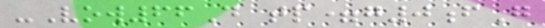-Vow66D tp=g0fG
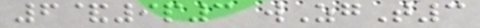6&9p3 wZgT3
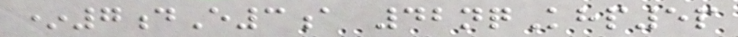*7dE3a 42nqKhp5p
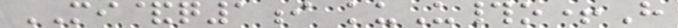MI&q1i kuU#o+H
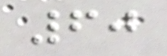60
